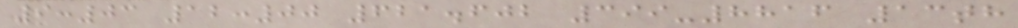9:03 12:00 621.602 399-8816 13th
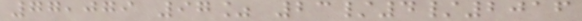77,079 97% 23/4/2016
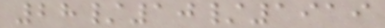28/10/1919
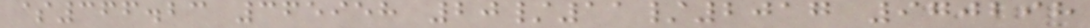$366.23 365958 20/11/2017 970298
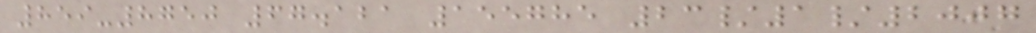859-8750 67.121 155785 23/1/2007
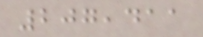207,411
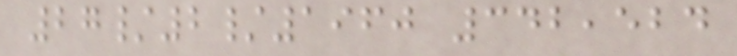27/2/1960 342,524
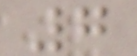7
